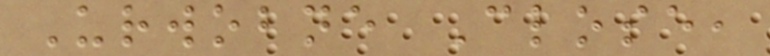Urwobne Close,
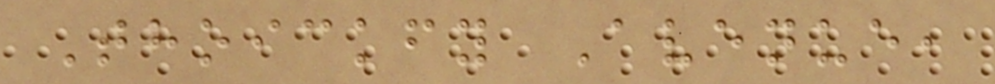Thoickfy Avenue,
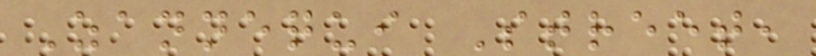Zannequi Street,
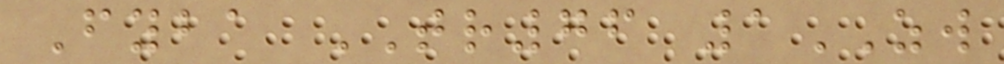Fyba TR76 1ZW
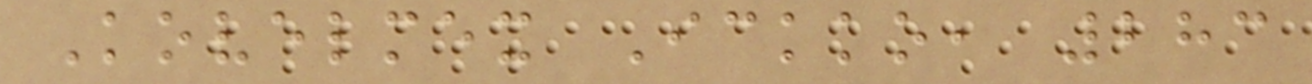Kovelmex Ickko, 283
